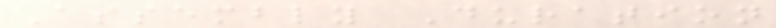Assembly Duration
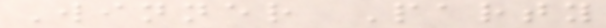Winner Party
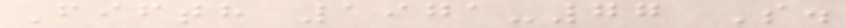Fifth 1971-77 S.
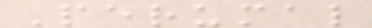Perumal
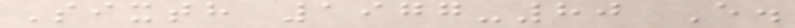Sixth 1977-80 E.
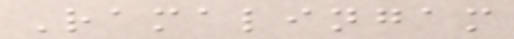Ramalingam
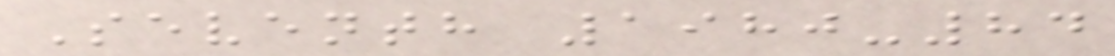Seventh 1980-84
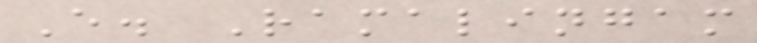E. Ramalingam
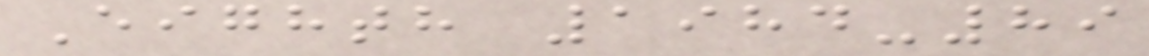Eighth 1984-89
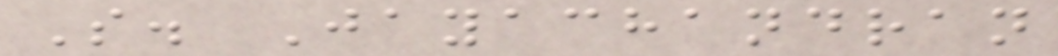S. Jayachandran
